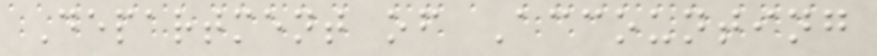Department of Accounting
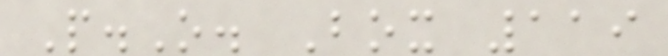P.O. Box 119
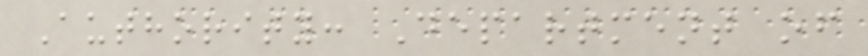Authority: Department of
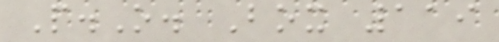P.O. Box 119
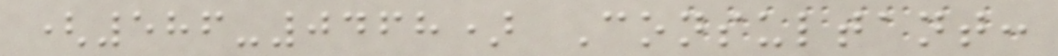(586-0468) Consultant:
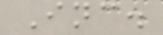Inc.
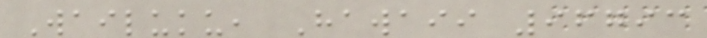Wailuku, Hawaii 96793
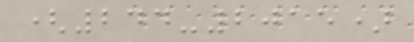(244-2015)
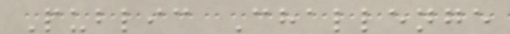Public Challenge
